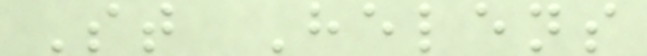St Helens
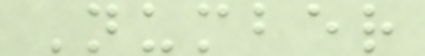Number
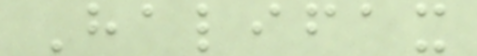Halifax
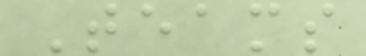Teams
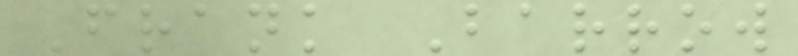Frank Barrow
